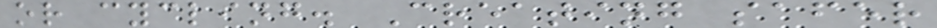or cycling. Creating safer
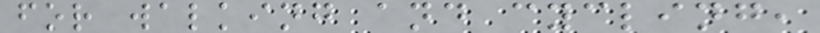for walking and cycling,
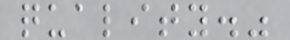quality."
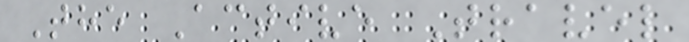The Active Travel
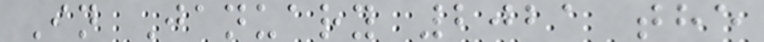In January 2021 the
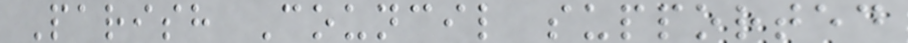Parish Council supported
